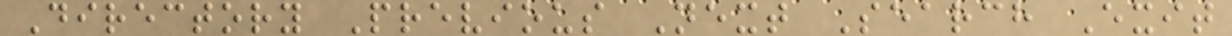Directory Previous Next Search Exit
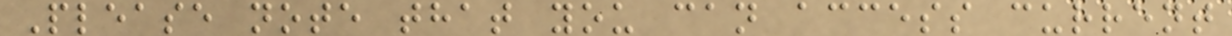Please note that you can access current
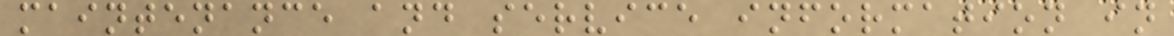maintenance and service information in
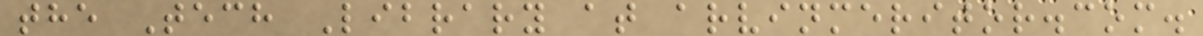the Tech Library at arvinmeritor.com.
